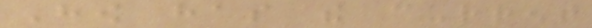How has the current
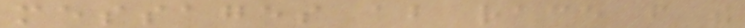messages about race from the
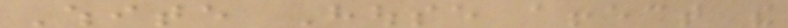White House affect the
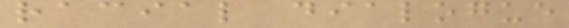racial dialogue
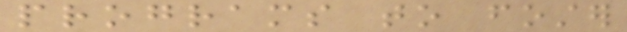programs to foster
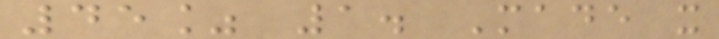45% 1. Made it
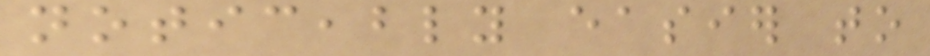noticeably easier to
